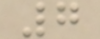7
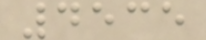4535
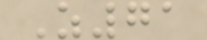Z71
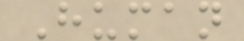Human
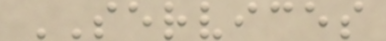SERVICES
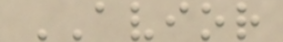AVIOR
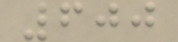600
